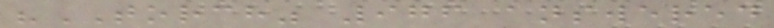"TORCH" 976 answered
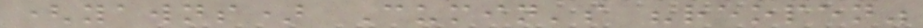(yawns) Cumin's "reopen"
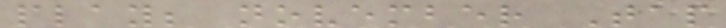play; november Tap
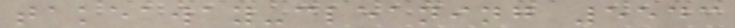takeaway-cleaning 5543
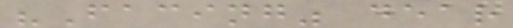"Facing" dear
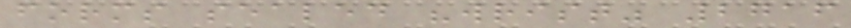forms sealed "wrist" 2716
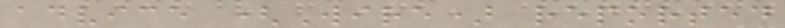advice (Wire) reported
